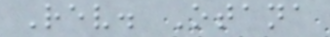Rev. Otana
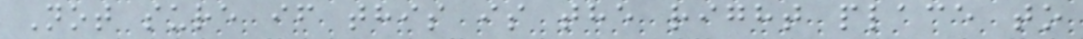Not sure if this is the right place to
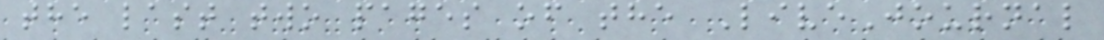the last two pages of the LiveJournal
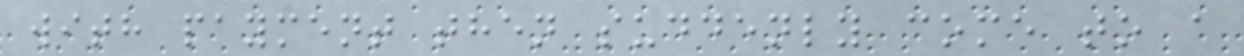with payment then suddenly come to a
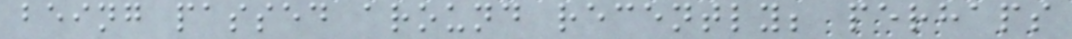being passed around recently; perhaps
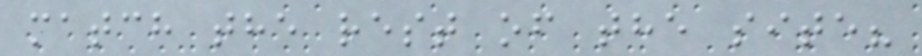match the rest of the site?
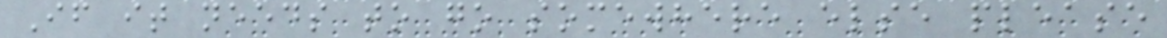If it needs to go somewhere else please
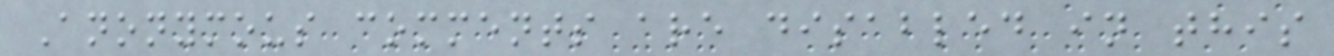Anonymous comments are disabled in this
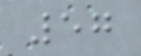57
